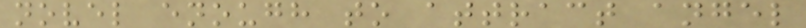novel enough to attract angel
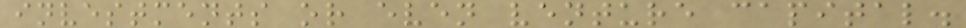investments or even venture capital.
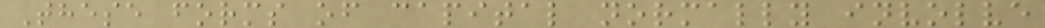These forms of capital normally involve
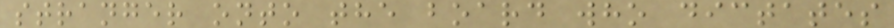stranger onto the board who dictates
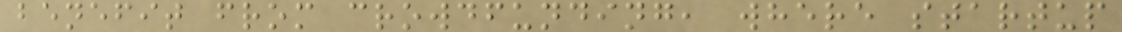benefit from crowdfunding, where startup
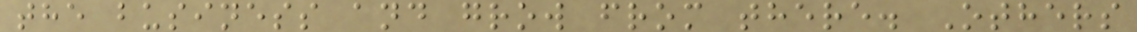the business and grow from there. Others
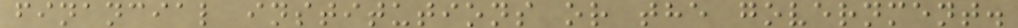financial institutions or the government.
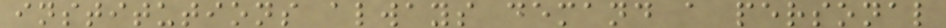institutions always demand a personal
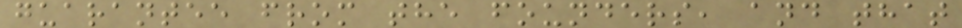guarantee from the founders, and that
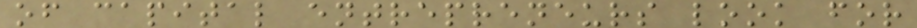of capital entrepreneurs look for
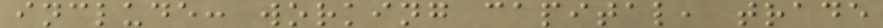include: working capital, trade
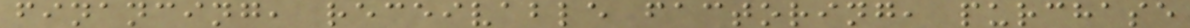financing, receivable factoring, purchase
